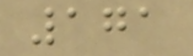171
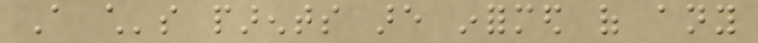A child's parents are informed of any
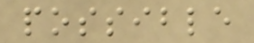possible
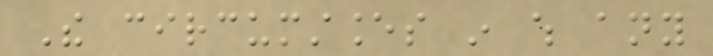The circumstances in which any
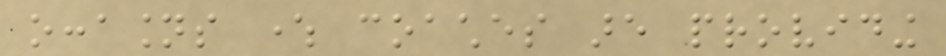occasions where coaches are providing
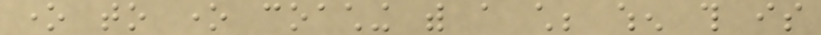one to one coaching with a child; when this is
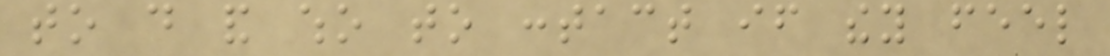to do and who to contact if they feel
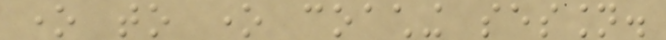one to one coaching session.
